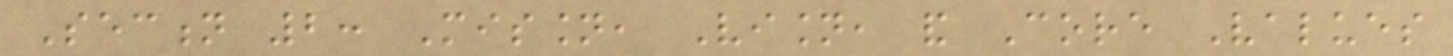Section 2: Mission, Vision, and Core Values
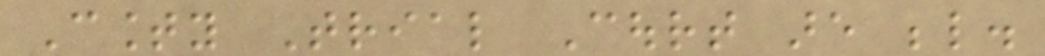County Trial Court are below.
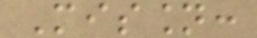Mission:
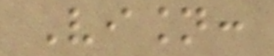Vision:
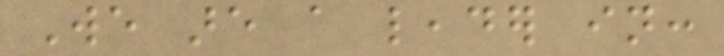We are a leader in:
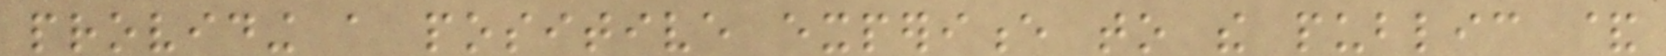providing a positive experience to the public &
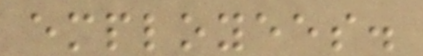employees.
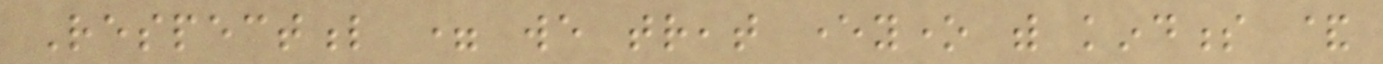Respectful = we treat everyone with kindness &
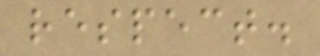respect.
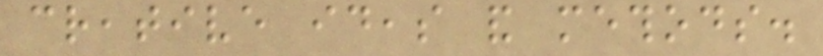creative ideas and methods.
